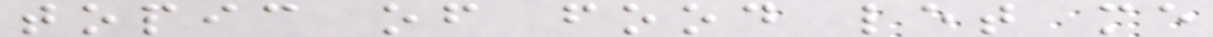topic of food let me
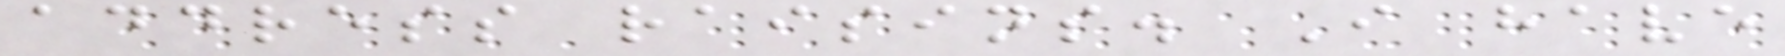address raisins. I have
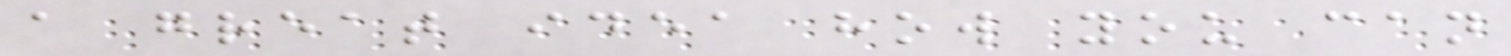a great idea how you can
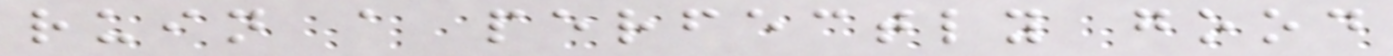ruin a perfectly good
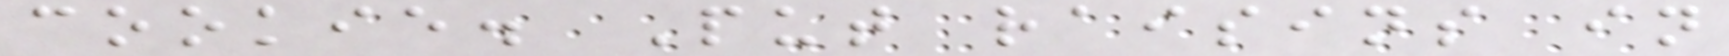cookie. Put raisins in
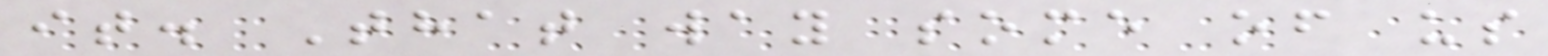it. That way some of us
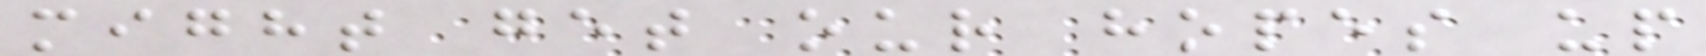might get our hopes up
